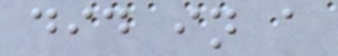did in a
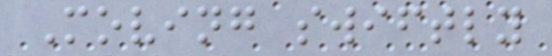Moving swiftly
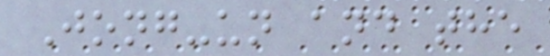Jong-un and the
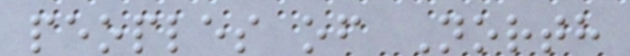peoples of North
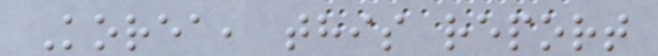Korea, this report
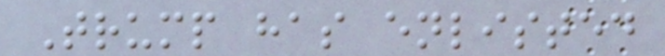Trump has enlisted
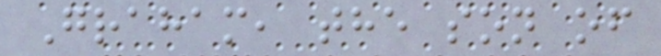Graham, the son of
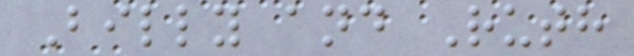Billy and Ruth
